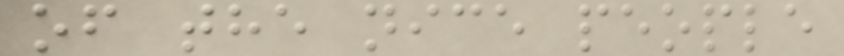of the nice people
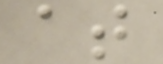at
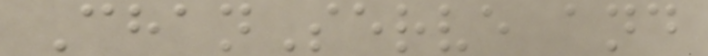ChanServe and
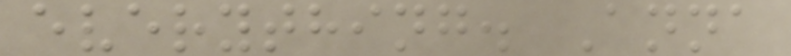everything. Anna
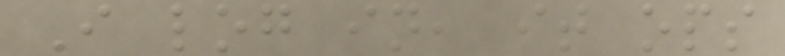I log in, it ops
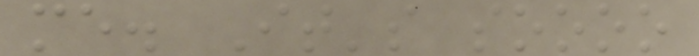me. It's soooo
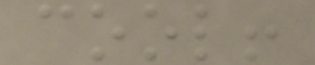cool!
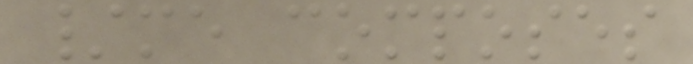/me composes
